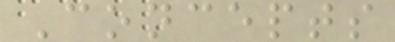Concepts
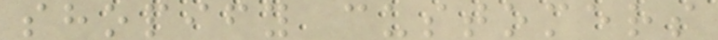shopify customers
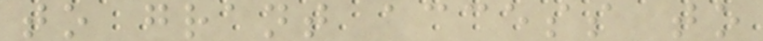to grant access to
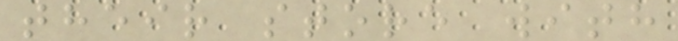their store with
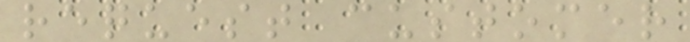request customer
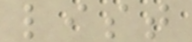list
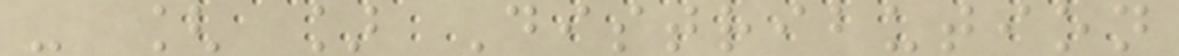- [ ] Distribution
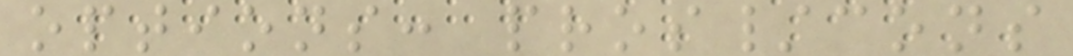options: pros/cons
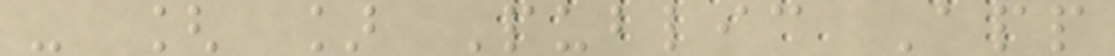- [ ] Public App
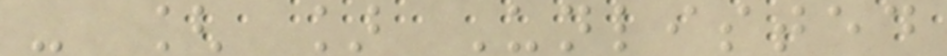- [ ] Unlisted
